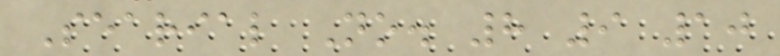Searial No. 8 9 10
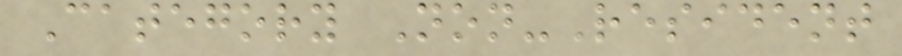Category Non-Resident
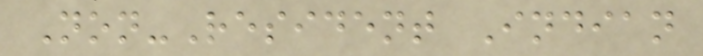Non-Resident Indian
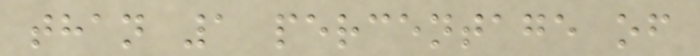than 1 percentage of
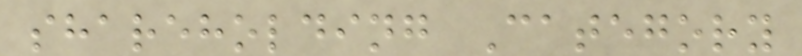shareholding Category
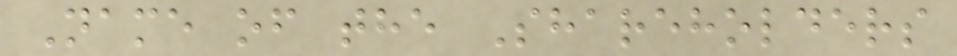Name of the Shareholders
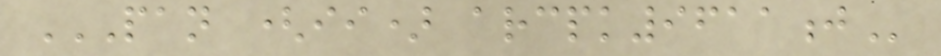PAN (II) ARCPK9611J
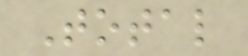Total
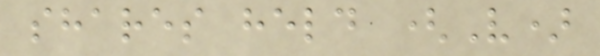shares held (V)
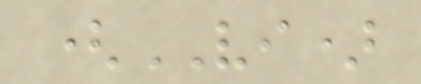(VI)
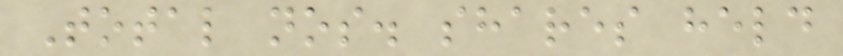Total nos. shares held
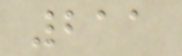211
